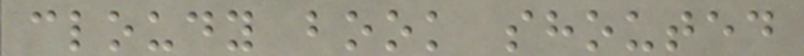cloudy book shouted
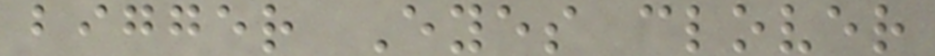bigger Eyes clover
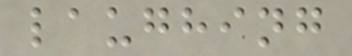laughing
